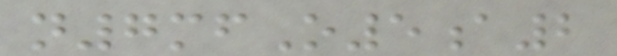n7mfO5a2
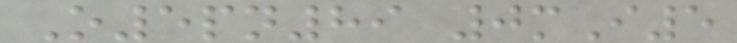O5pn89 0mI5
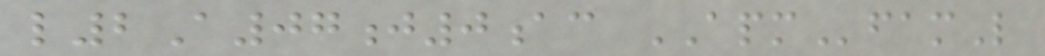l2A07j0ac APMfamL
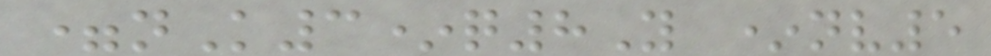=nK3*q8Y *nv5
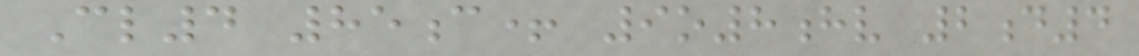Cl4 85c+ 9o8hv 2d4
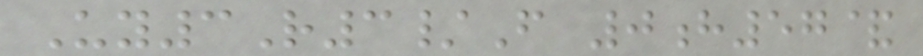Uy3R3/F 0h57&
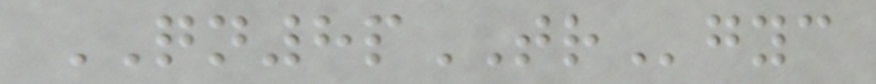QN8pTRgyc
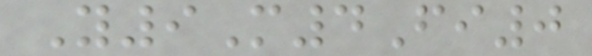Y9M4Fi0
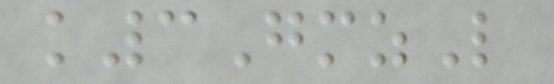k3GmzL
